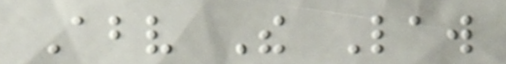Above The Law
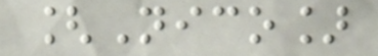[Nico]
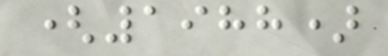(1988)
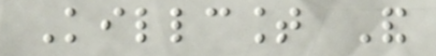Killcount And
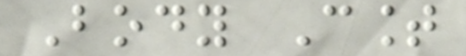Body Count
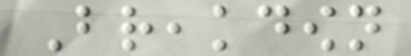Breakdown
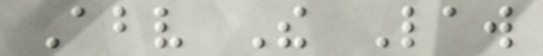Above The Law
